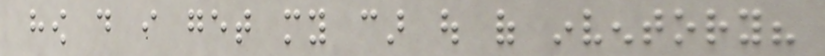how do i get my car out of inventory?
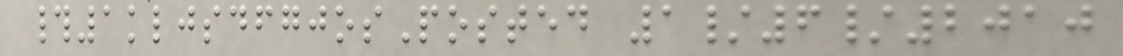#1kljsdfgjosPosted 1/6/2010
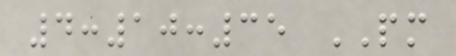4:10:35 PM
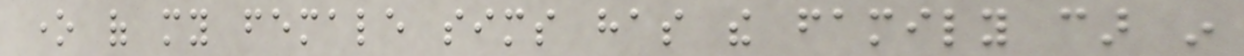one of my female sims has the family car in
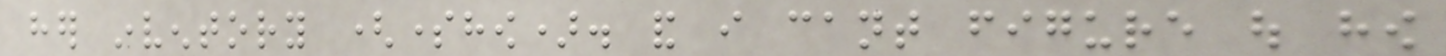her inventory (somehow). and i cant figure out how
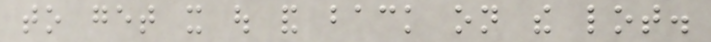to get it out and back on the lot.
